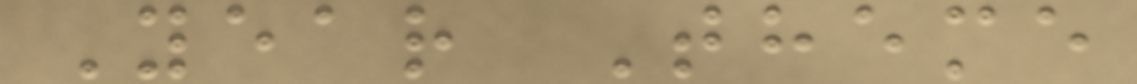Year Theme
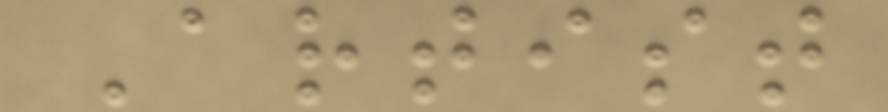Artist
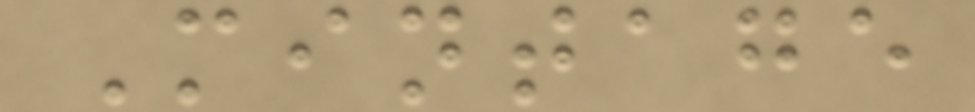Mintage
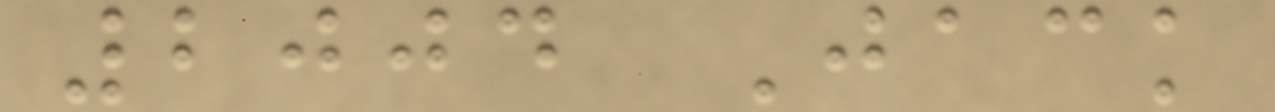2004 Jack
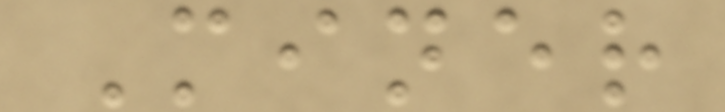Miner
